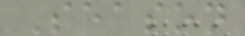Season
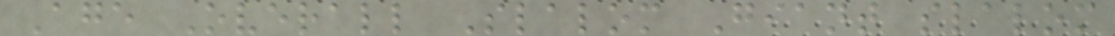Age Overall Slalom Giant slalom
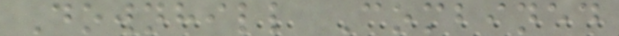Downhill Combined
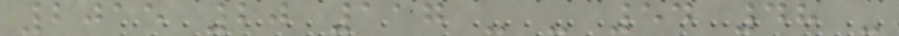2015 20 117 - - 54 48 -
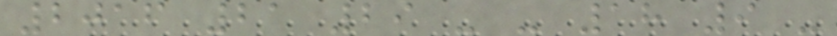2016 21 29 - - 18 9 -
